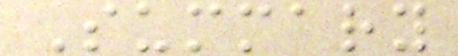Summary
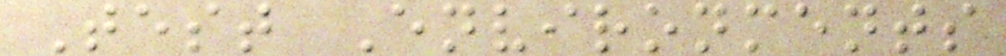Test Environments
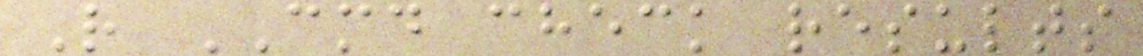R CMD check results
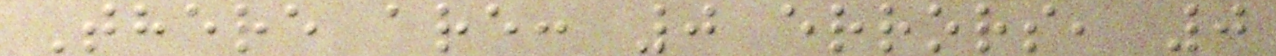There are: 0 errors, 0
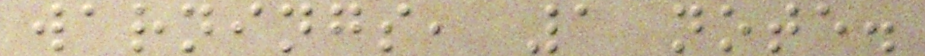warnings, 1 note.
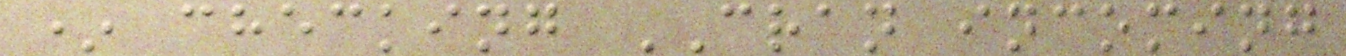* checking CRAN incoming
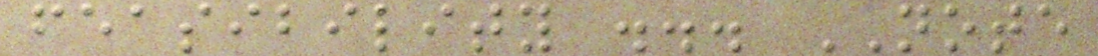feasibility ... NOTE
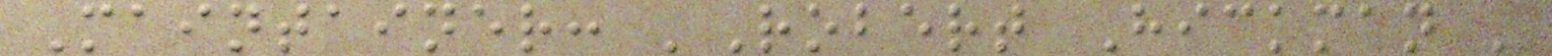Maintainer: 'Robert Hickman '
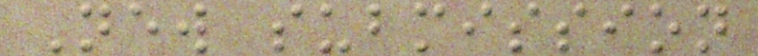New submission
